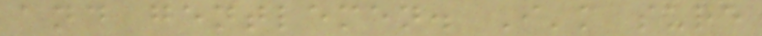and gentlemen. I'm sure
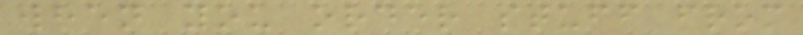when you order stuff from
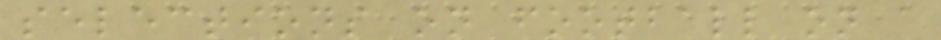selections on football on a
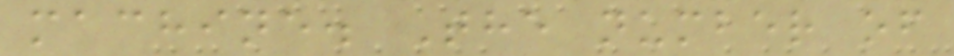machine. The number of
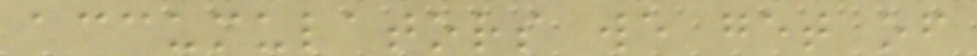accumulators we get of
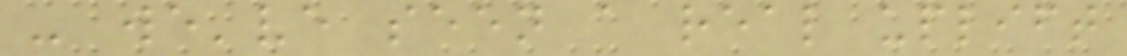- we've seen a real uplift
